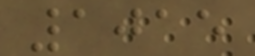1015
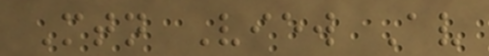Mtn View Av
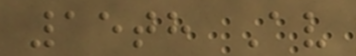15th Av
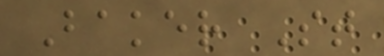Baker St
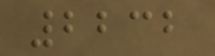2232
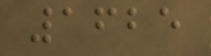1625
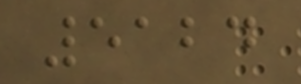5124
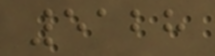5128
